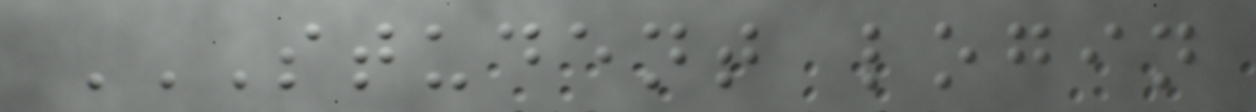STUDENT LOGIN
